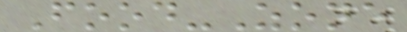Food-Zone
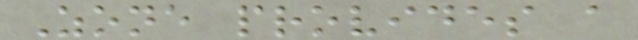Zone provides a
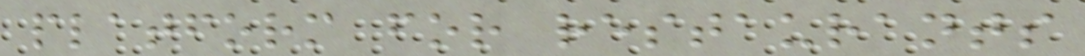platform for restaurants
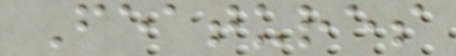Features
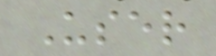User
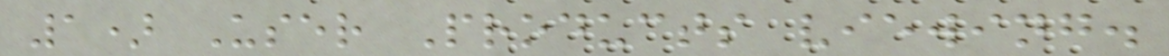1) User Products viewing.
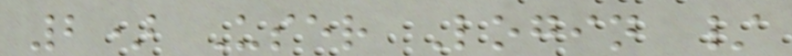2) User Login /
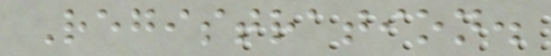Registration.
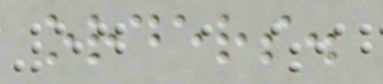orders.
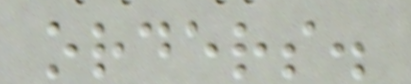orders.
